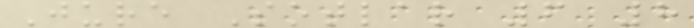Jure Sotlar 6 8
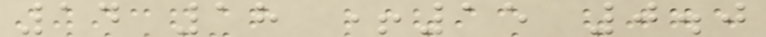14 18 +15 0.0
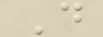D
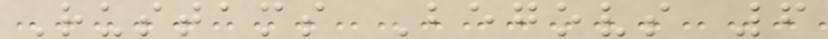Rustams Begovs 6
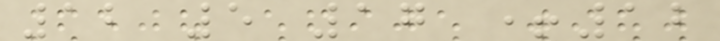12 5 17 +12
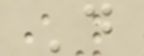D
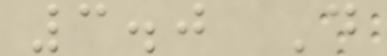3.0 D
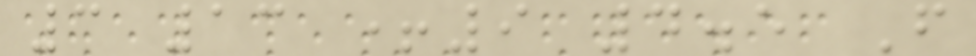3 13 +9 4.5 F
